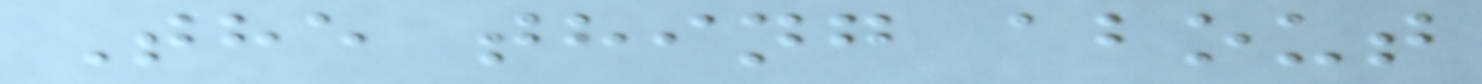The thing about
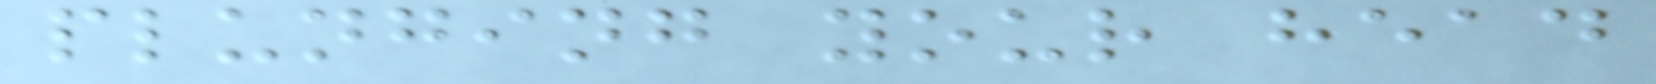plunging your head
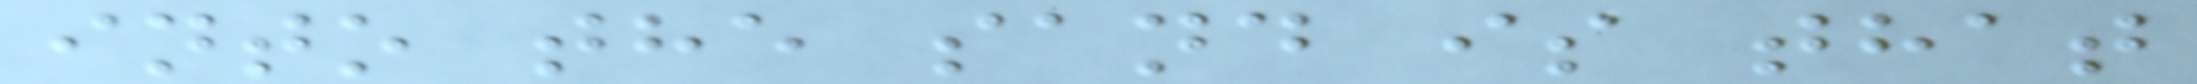into the sand is that
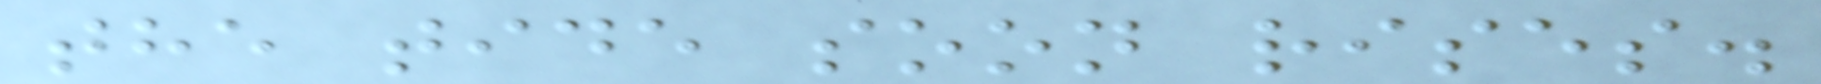the tide soon rises.
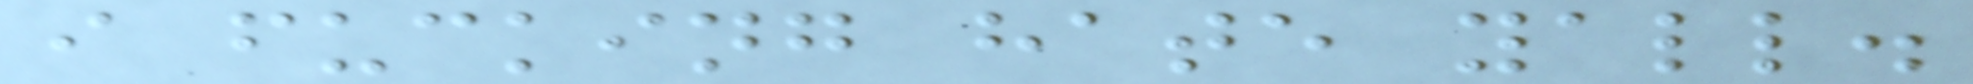i fucking hate yall.
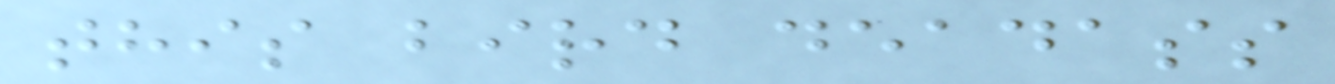this bird deadass
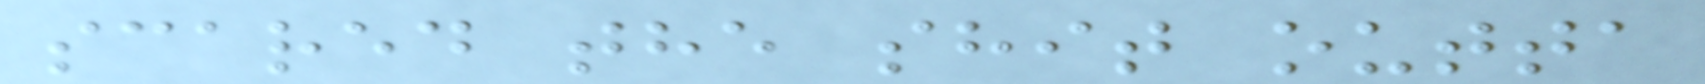scared the shit outta
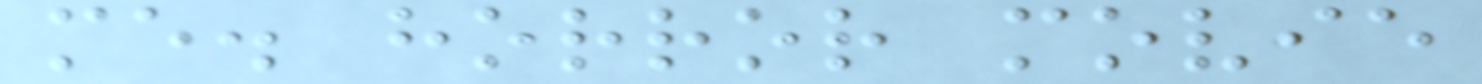me. horror movie
